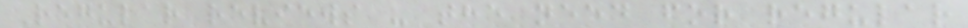Regular reviews - the need for regular
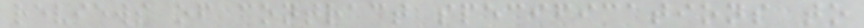reviews of contract specifications to
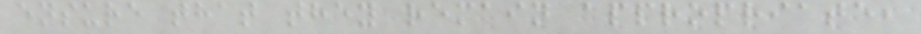ensure that they remain appropriate,
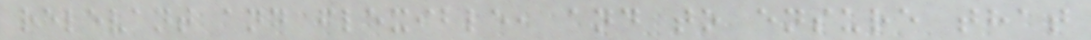relevant and flexible, and to ensure that
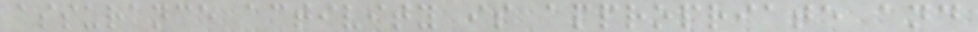assurance activity is appropriate and
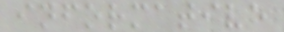informative
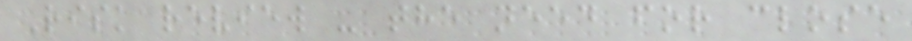Risk review - the need for close
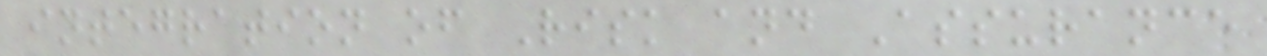integration of Risk and Assurance
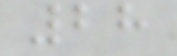28
